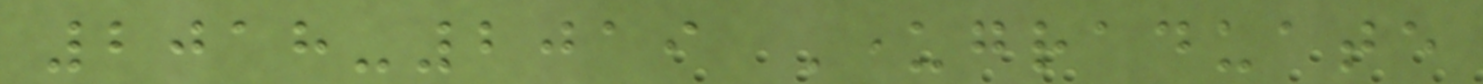2018-2019 Undergraduate
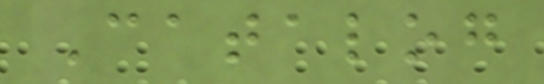Catalog
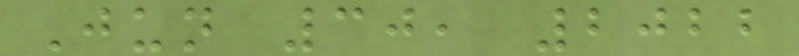Jun 30, 2022
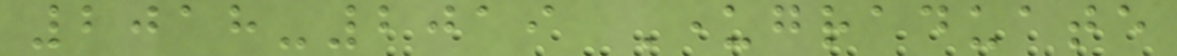2018-2019 Undergraduate
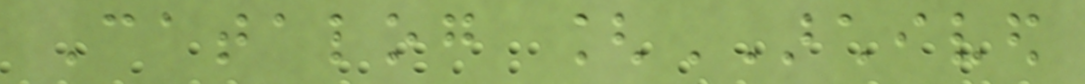Catalog [ARCHIVED
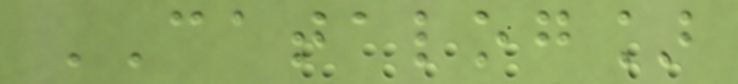CATALOG]
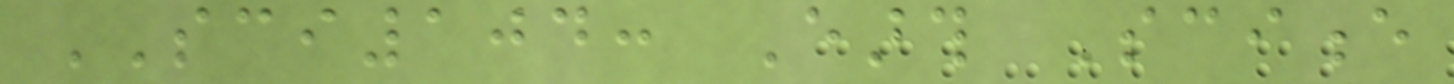SCI104: Earth Science
